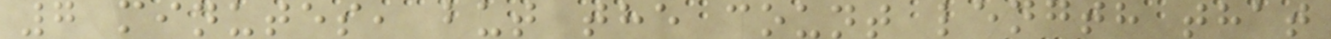7 minutes, but the count length that
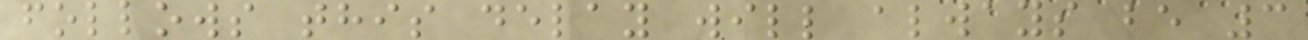follows this delay will always be 3
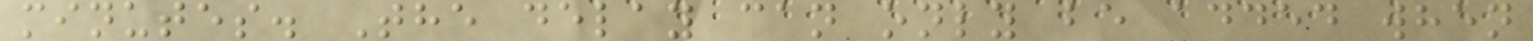minutes. The delay can only be added when
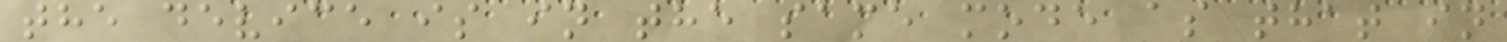the device is in the same mode as that in
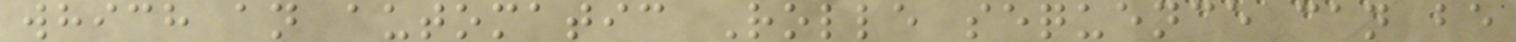which an automatic Rolle sequence can be
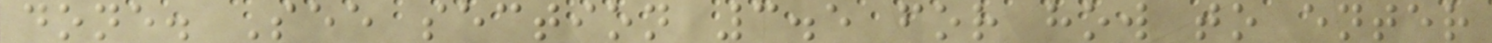done. See section 3.5 for how to enter
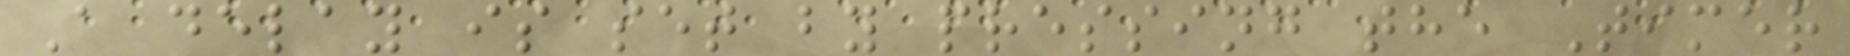A delay is set by pressing the Timer
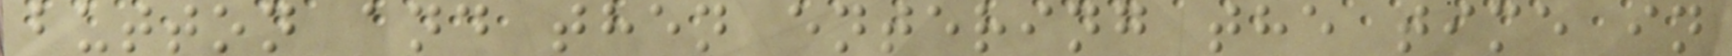button and then entering the time in
